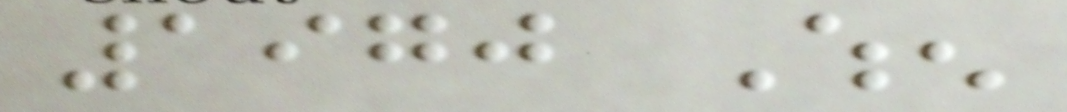1970 When
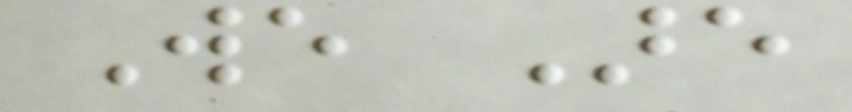We Are
